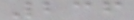236
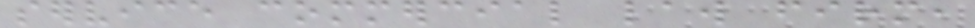service commercial law firm,
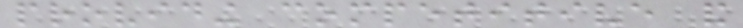providing competitive and
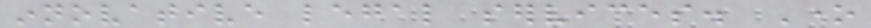innovative legal services. One
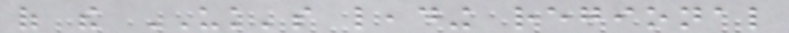of the UK's leading regional
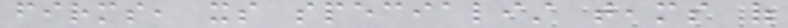firms, its specialist teams of
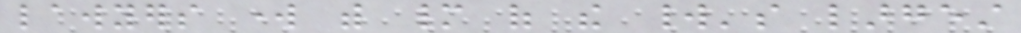lawyers work with many of the world's largest
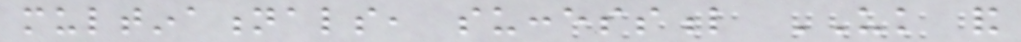multinationals, successful UK and
